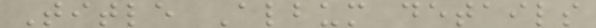Title Album details
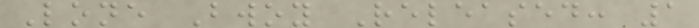Lone Bwoy Released: 1
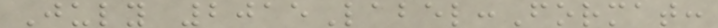July 2015Label:Format:
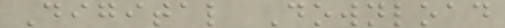Digital Download
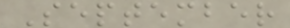September
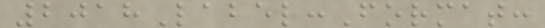2018Label:Format:
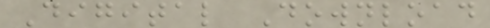Digital Download
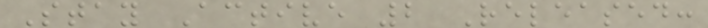Stay Active 2 Released:
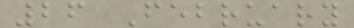26 February
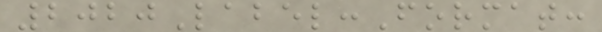2020Label:Format:
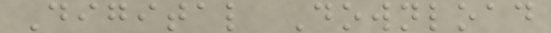Digital Download
